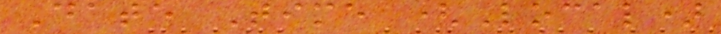Date Time (Local)
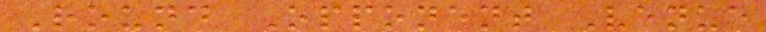Round Opponent Venue
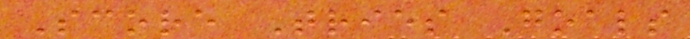Score Tries Goals
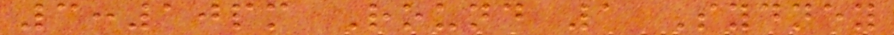3:10pm Round 1 Sydney
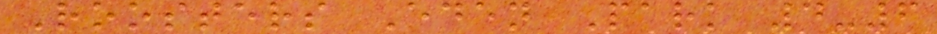Roosters Eden Park 4-6
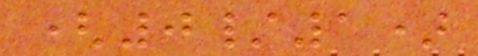(0/1)
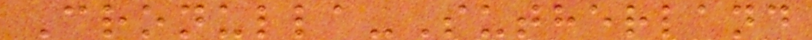Cronulla-Sutherland
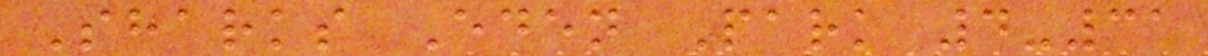Sharks Eden Park 4-31
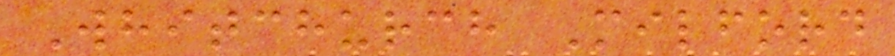Whitchurch Milford
